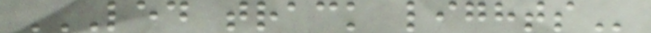LED TRACK LIGHTS
